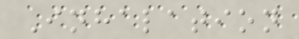Inhalation
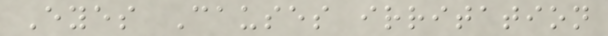Eyes Causes irritation
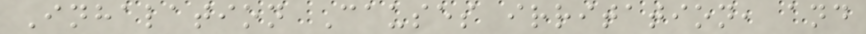Inhalation Causes irritation, and
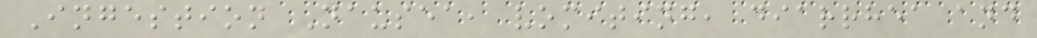Ingestion Nausea, vomiting, diarrhea and
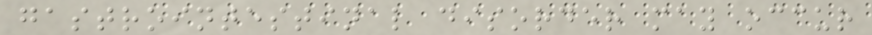gastrointestinal disorder may occur
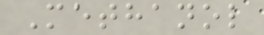Methanol
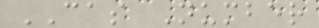CAS Number
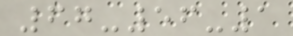67-56-1
